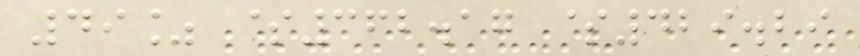49% $362.17 $429.29
